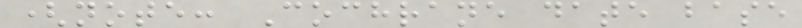(note: Cochrane date base
